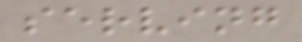serving
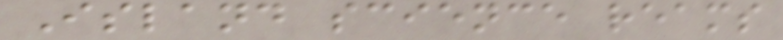Island science reams
